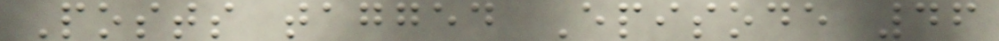Posts tagged Episode 46
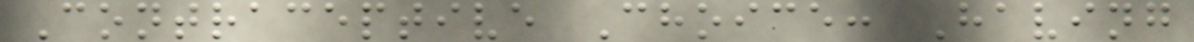Contraceptive Choice: Having
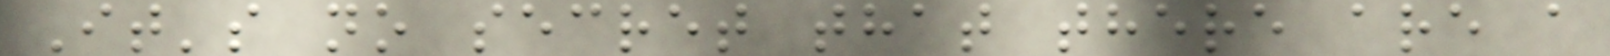It's no secret that there are a
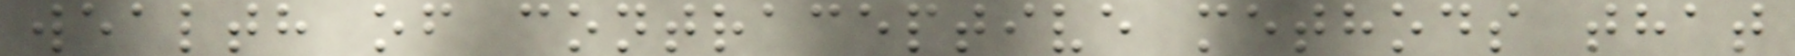wealth of contraceptive methods that
